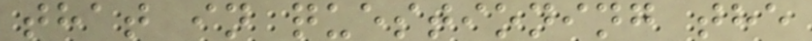that in questioning the
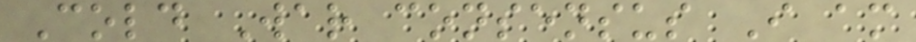Cold War consensus I am
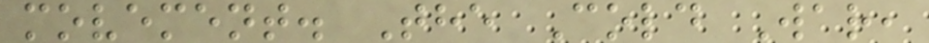movement. The Cold War,
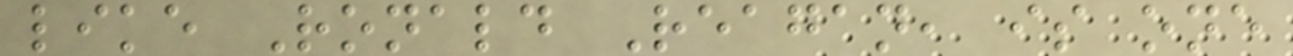like Ronald Reagan, is one
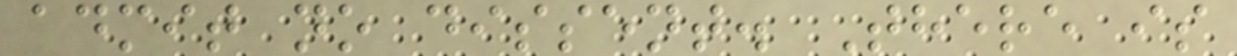admit no dissent. There is
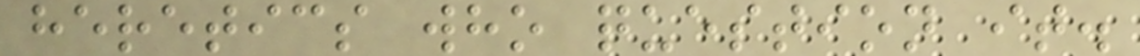heretics who question it.
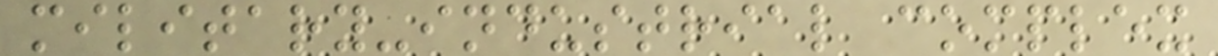military-industrial complex
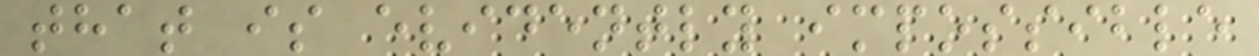that is evidently impossible
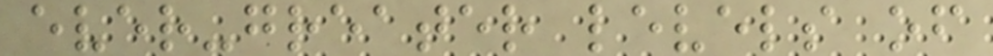ever-greater levels of
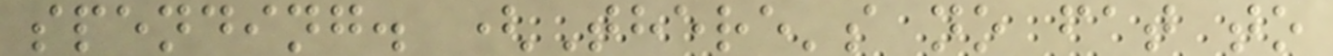spending. (There's no fat to
